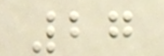27
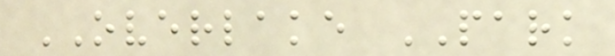OVERLAKE PARK
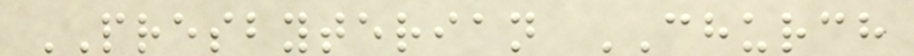PRESBYTERIAN CHURCH
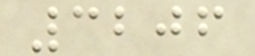3206
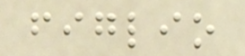figlio
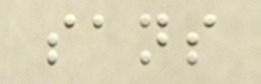sans
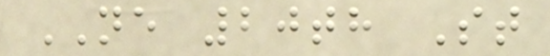NE 20th St
